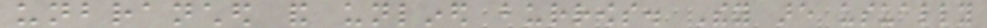unbranched and unlined burrows. They are usually
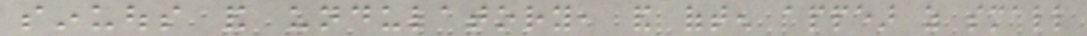sinuous and undulatory, and often appear as small
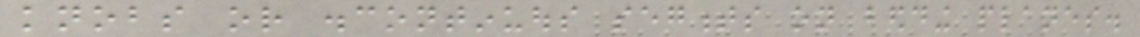knobs or discontinuous segments on bedding planes.
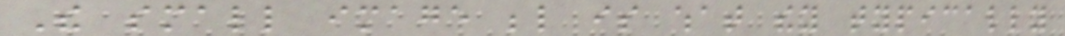The small image below is what they typically
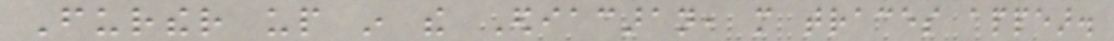Further up in the Ediacaran, more traces appear.
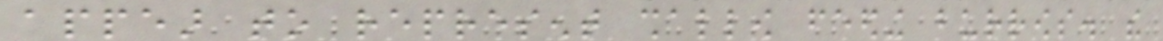appear to represent shallow feeding burrows. the
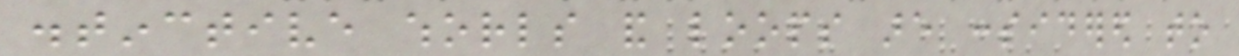distinctive whorls and loops are considered to
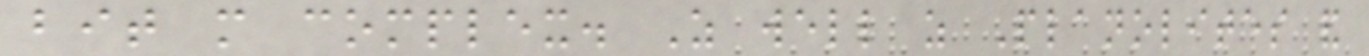bit more complex. As well as Planolites and
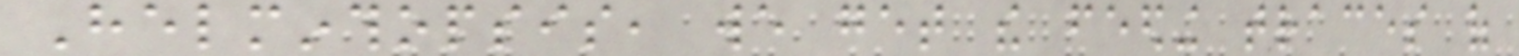Helminthopsis, we get the feeding traces of
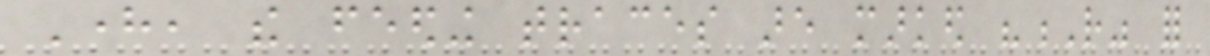Here, the feeding traces are marked "R" for
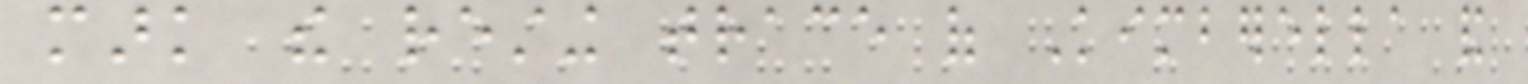mark the resting trace of Kimberella and
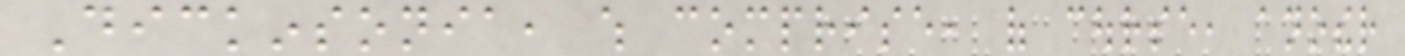Dickinsonia, which comprise, of course, another
